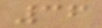36
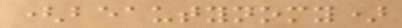(beautynomy)
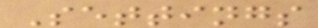Settings
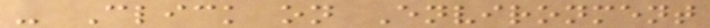- Click on Environment
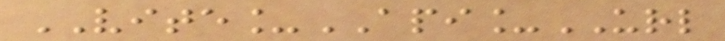VITE_API_URL
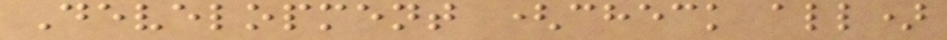Development (check all)
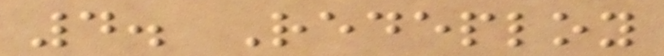4. Redeploy
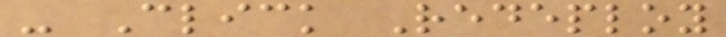- Click Redeploy
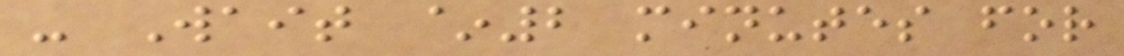- Wait ~2 minutes for
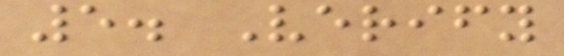5. Verify
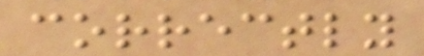correctly
